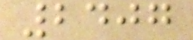2407
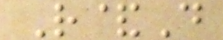R&D
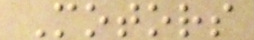Motors
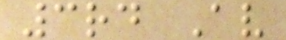3rd Av
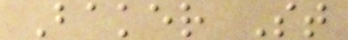Baker St
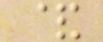&
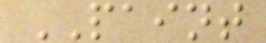PAINT
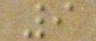9
